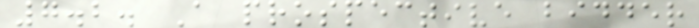7.2. A prospective bidder
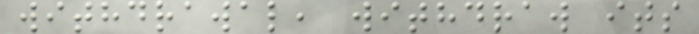withdrawal, withdraw its
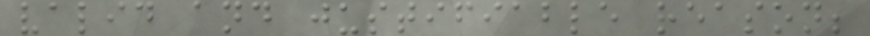valid and justifiable reason;
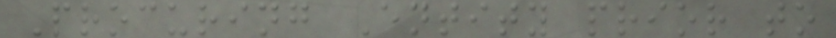Procuring Entity prior to
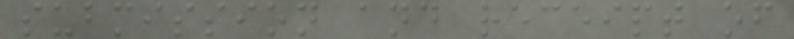submission and receipt of
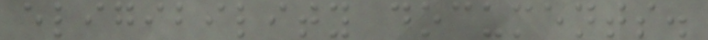eligibility documents.
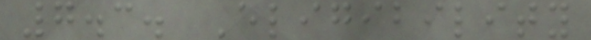7.3. Eligibility
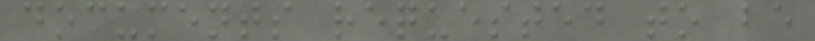documents requested to be
